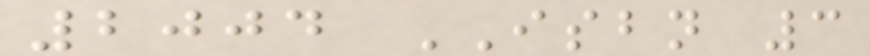2004 ISBN 3
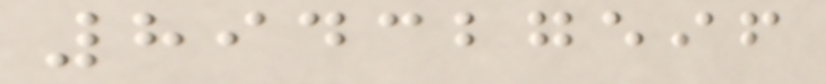894327596
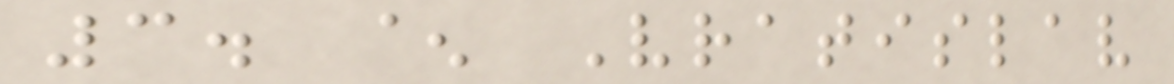3. ^ Vratislav
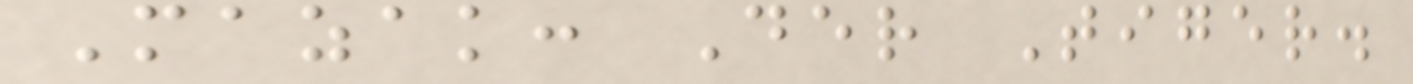Mazak: Der Tiger.
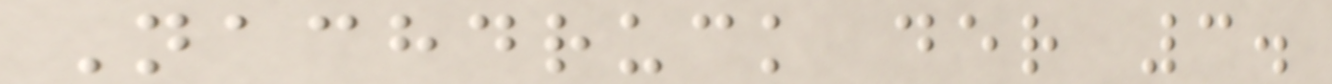Nachdruck der 3.
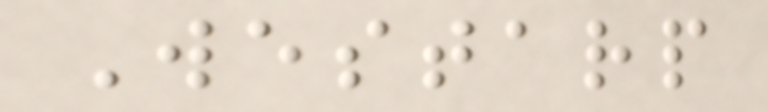Westarp
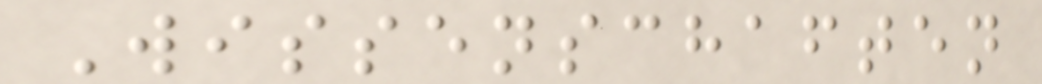Wissenschaften
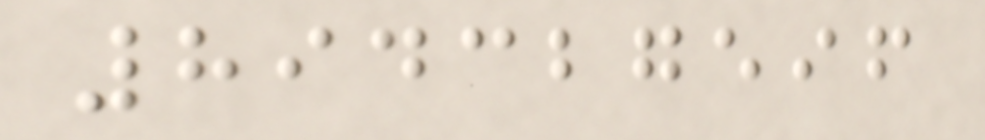894327596
